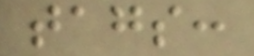tags:
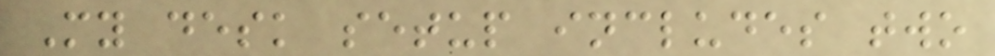My desk setup includes two
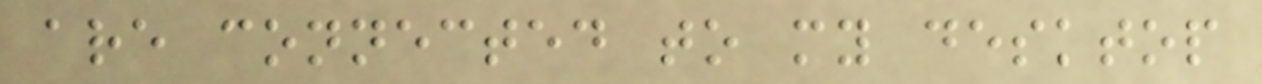are connected to my desktop
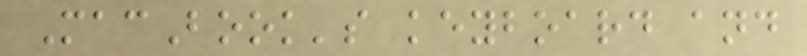MacBook's keyboard and
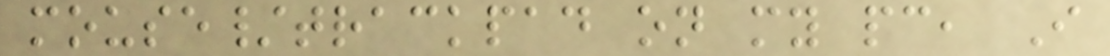mouse/trackpad on my pc, I
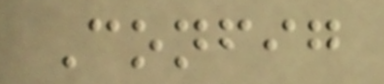Config
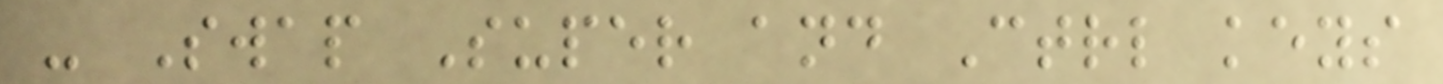- Swap Super and Ctrl keys
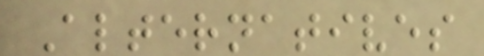Alternatives
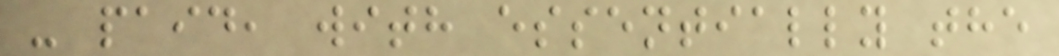- paid, with essentially the
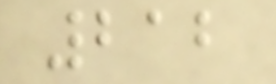212
